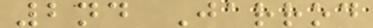2nd Jarrod
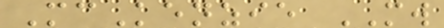McKenzie MW
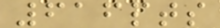616pts
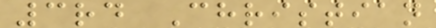3rd Christian
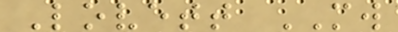Lovett MW
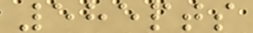585pts
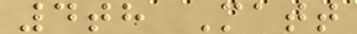4th Matt
